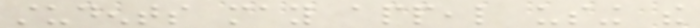students may appeal using the
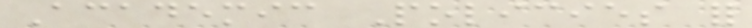Academic Policies for
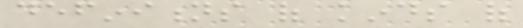definitions of kinds of
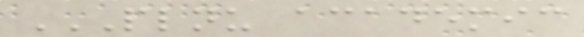PLNU ACADEMIC
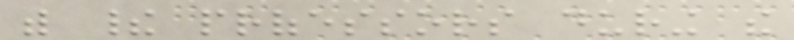with their professors during the
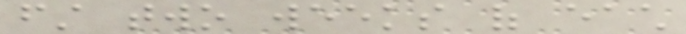first two weeks of each
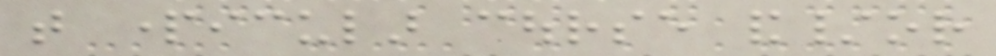that particular course and/or
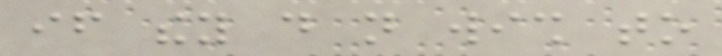if they do not wish to
